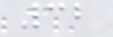32
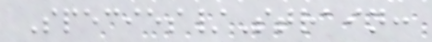Species/Strain:
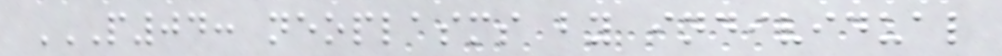P04: NEOPLASMS BY INDIVIDUAL
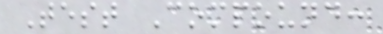Test Compound:
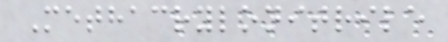Methacrylonitrile
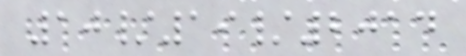10/19/2014
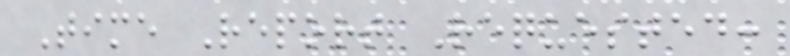Time Report Requested:
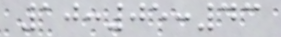10:05:43
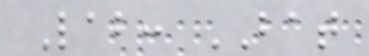Lab: BAT
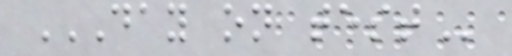DAY ON TEST
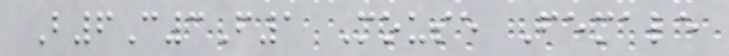B6C3F1 Mouse Female
